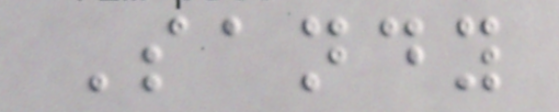Sandy
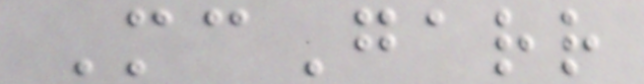McGarr
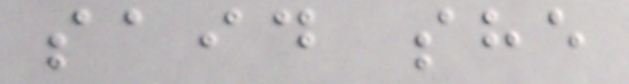said she
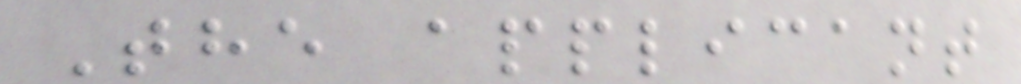The applicant
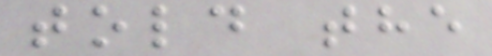told the
